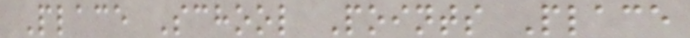Place School Points Place
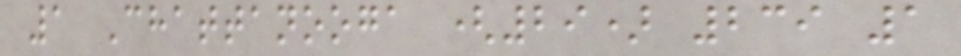1 Chattanooga (29) 239 1
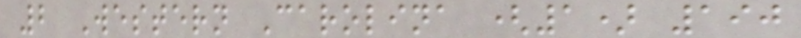2 Western Carolina (1) 190
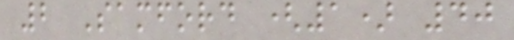2 Samford (1) 40
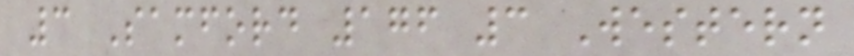3 Samford 176 3 Western
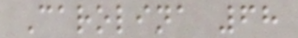Carolina 68
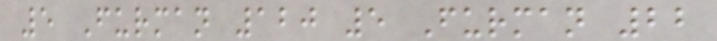5 Furman 120 5 Furman 22
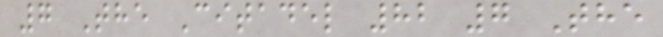7 The Citadel 82 7 The
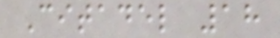Citadel 18
